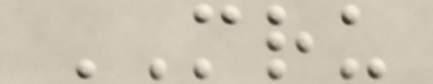MRU
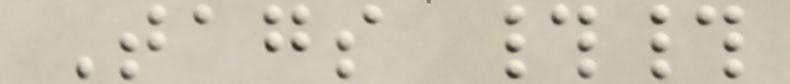Tags ##
